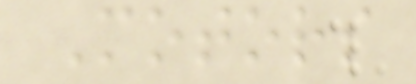Motors
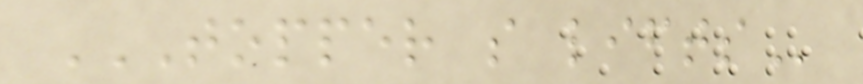TOPPER S LIFTS
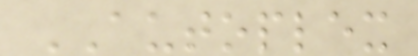AUTOPLEX
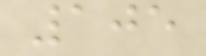105
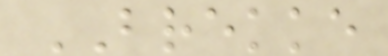BREKKE
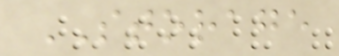STORAGE
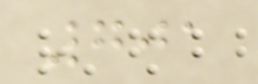701
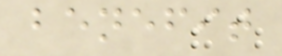benefit
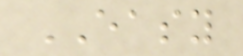EASY
